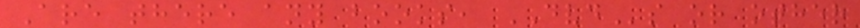Are there any books, DVDs or other
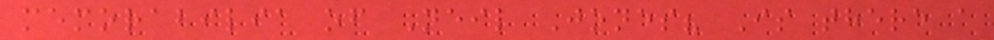memorabilia of Neil Jones? Is there a
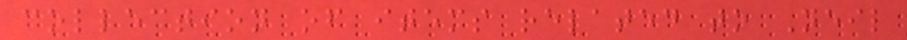collection of items related to Neil
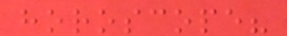horoscope?
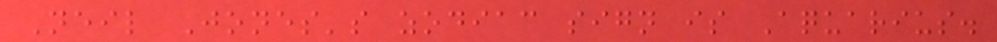Neil Jones's zodiac sign is Aquarius.
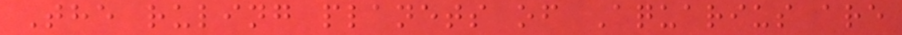The ruling planets of Aquarius are
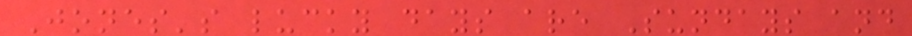Jones's lucky days are Sundays and
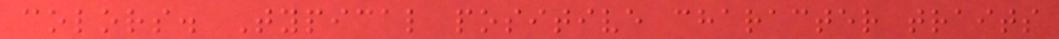colors. Typical positive character traits
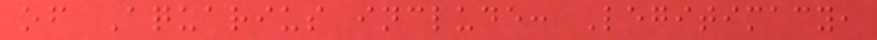of Aquarius include: Legitimacy,
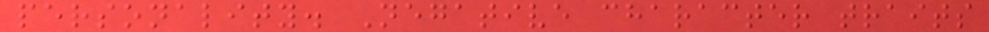personality. Negative character traits
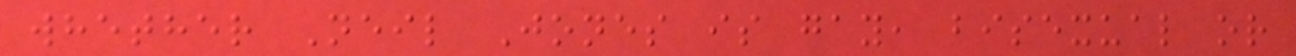whether Neil Jones is gay, bisexual or
